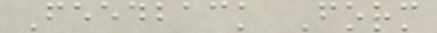Feedback Form
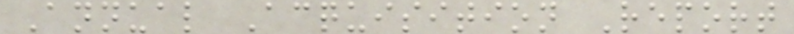Annual Acquisition Report
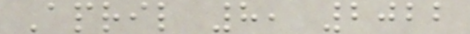April 8, 2022
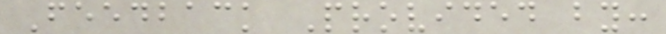Feedback Provided by:
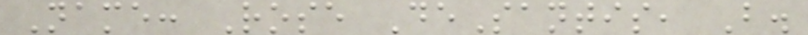Name: Rose DeSantis, B.
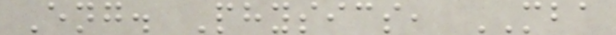Eng. Physics, MBA
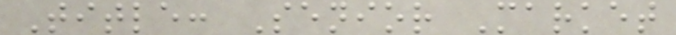Title: Senior Market
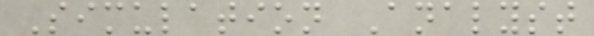Simulation Analyst
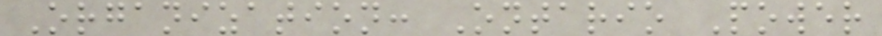Organization: Ontario Power
